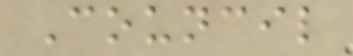Council
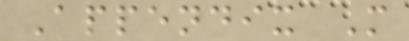Appendix M
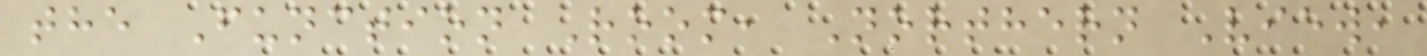the Function Room, Northern View,
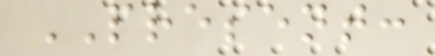PRESENT:
